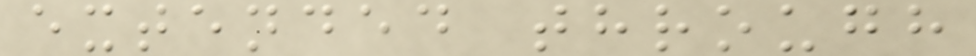extended through
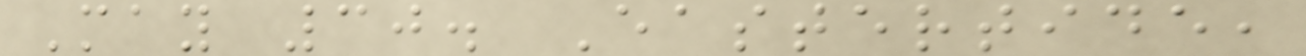May 30. Eastertide,
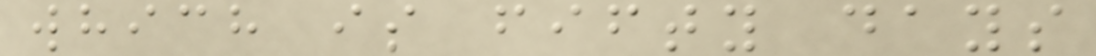which is fifty days
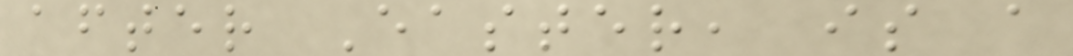after Easter, is a
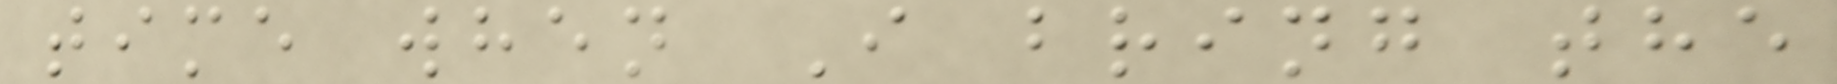time when I bring the
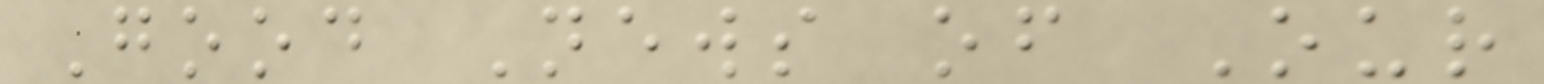Good News of Our
